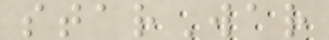starWar
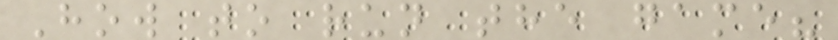How to run the game?
